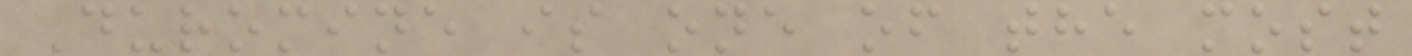Duromine is one of the most
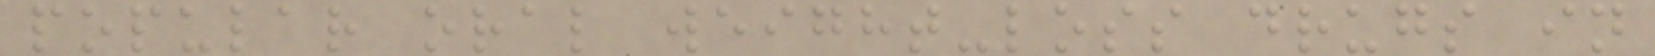popular oral weight-loss drugs in
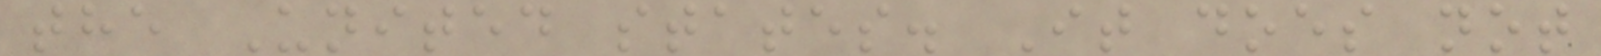the United states. It does not
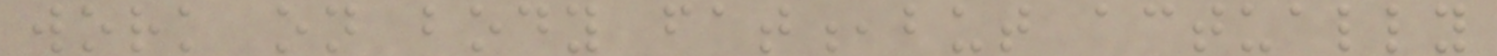work on body fat,but actually
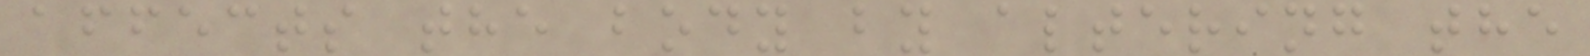affects the body by altering the
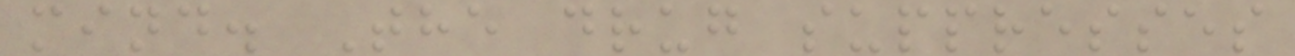mind. The drug suppresses
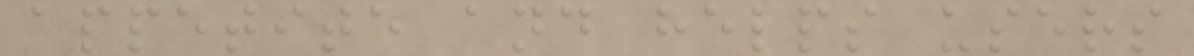appetite and helps users
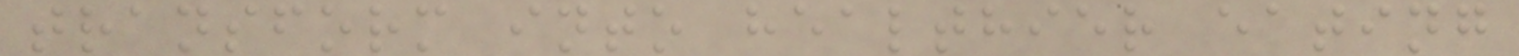transform into healthier eating
